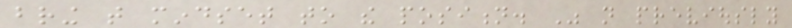bring that mindset to the position. Was not previously
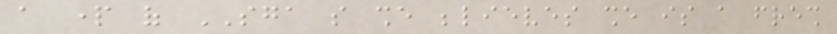a part of SGA so she believes she is a fresh
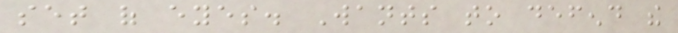set of eyes. Wants to defend the
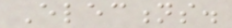Elections.
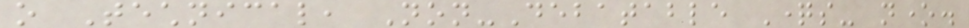o Technical, Non-Debatable Questions- none.
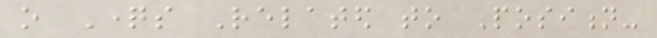o Questions Related to Position-
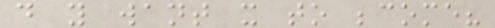do you want it to become?
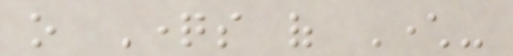o Questions of Character-
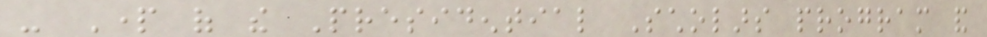- Part of the Presidential Scholars program and
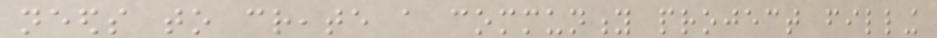needs to create a community project filling
